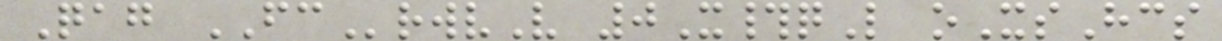Qag FCrwvV 0X#qL oXsHcs
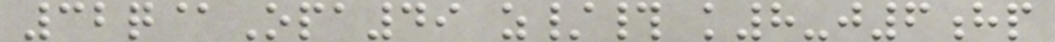32q@Opa49 z/# k8-j6hp
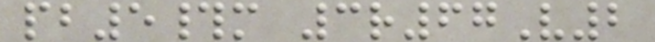pb5#m 3r67V2
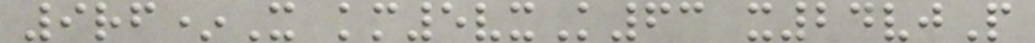9rf*X km5vxK63 x24vjP
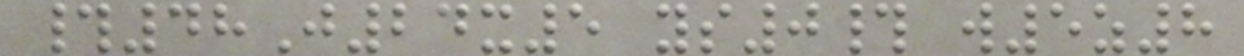#48J24x5 ys0# w5z8
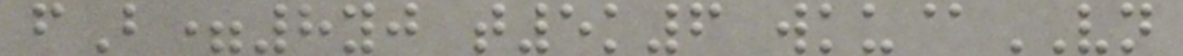fB=8yj t5k6 wku@VN
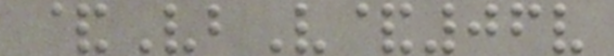&VbV&06v
